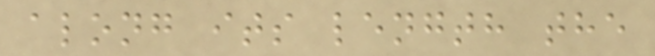along its length the
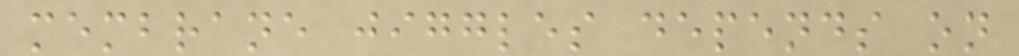membrane jiggles depends on
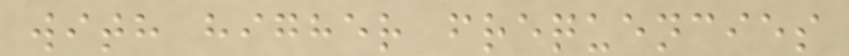with higher frequencies
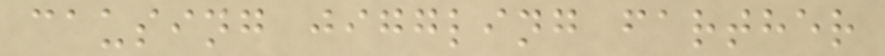causing jiggling farther
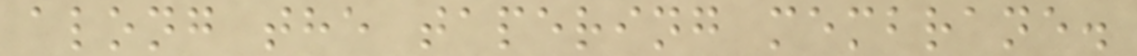along the tapering membrane.
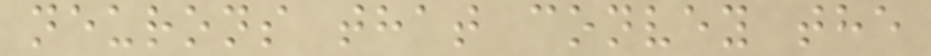neurons that convey the
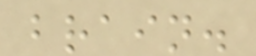brain.
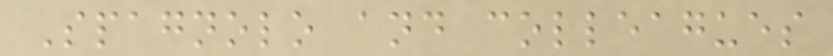Spagnolo and colleagues
